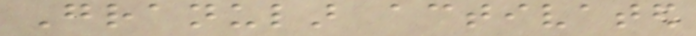Granular activated
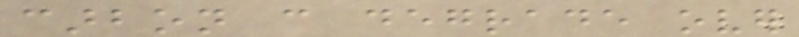carbon can degrade over
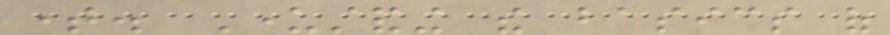time. Understanding the basics of
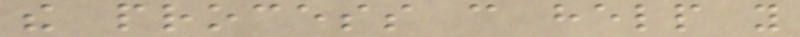the process can help you
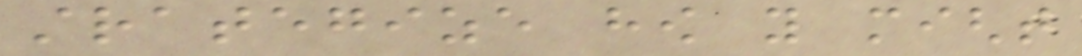strategize how you might
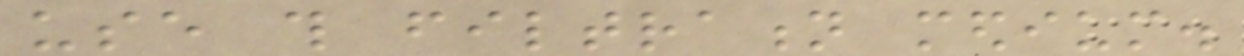use this filtration medium.
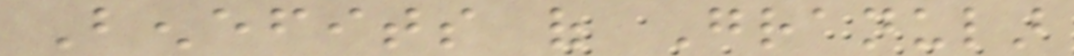Benefits of Granular
